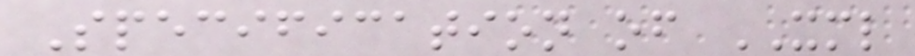Specification of XML
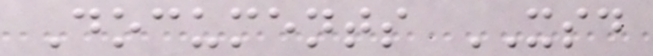Documents XSD
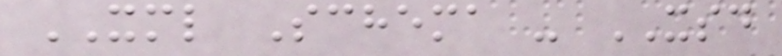XML Schema - XSD
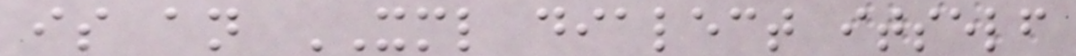is an XML dialect itself
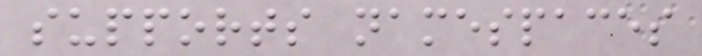supports namespaces
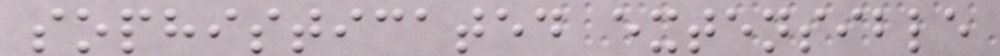sophisticated extensible
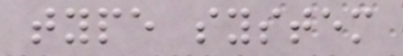type system
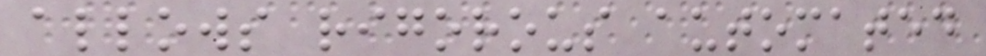allows rigorous automated
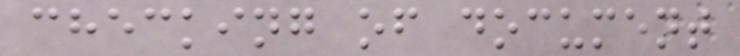checking of document
